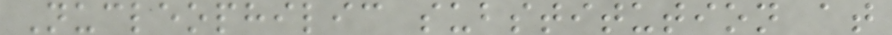Nucleophilic substitution at
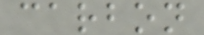carbon
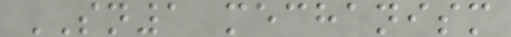SN1 mechanism
